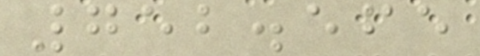752.565
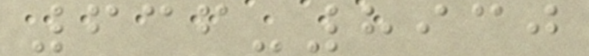636-8930
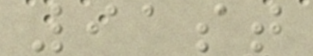91st
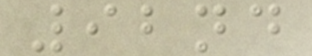92nd
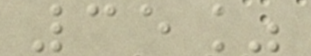35%
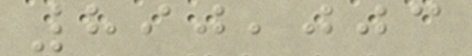890,003
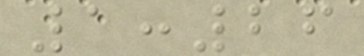1:26
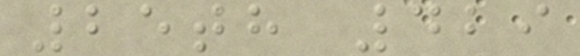25th 429
